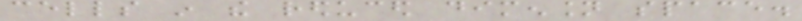cells in the reduced dimension space.
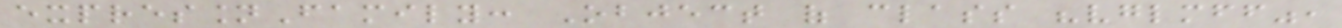expressionFamily: Object of class "vglmff",
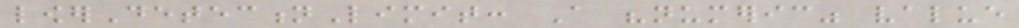lowerDetectionLimit: A "numeric" value
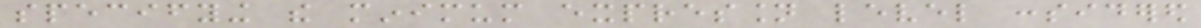specifying the minimum expression level considered
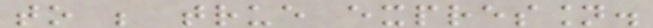to be true expression.
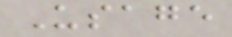Usage
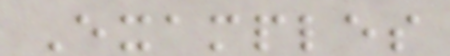Examples
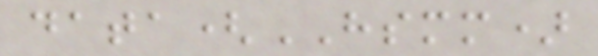data(HSMM)
